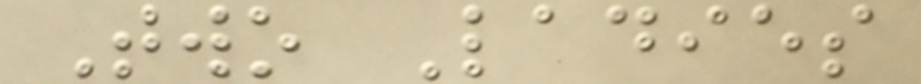Two Ladies
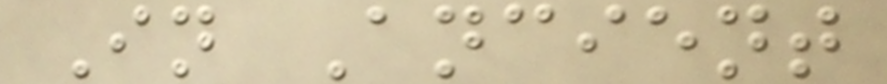In Ancient
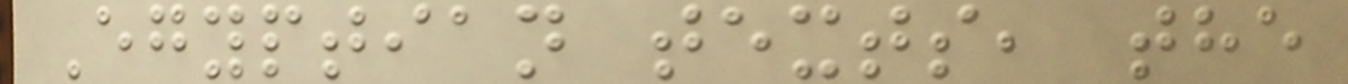Egyptian texts, the
